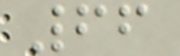66
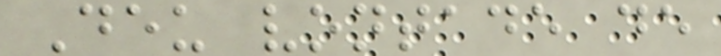Deu vontade de
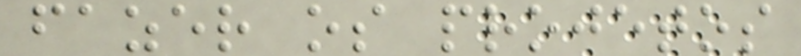fazer os projetos
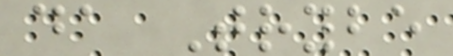da Trybe
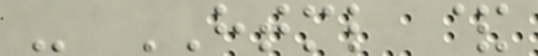- HTML &
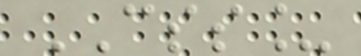CSS_
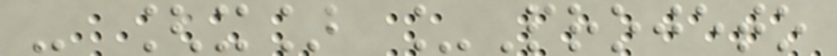- [x] _Projeto
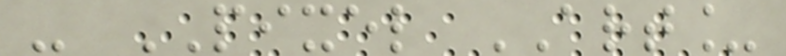- PIXEL ART_
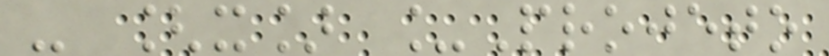- [x] _Projeto
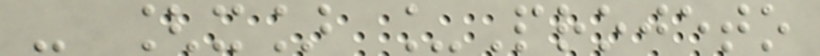- [x] _Projeto
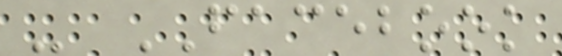- FACEBOOK
